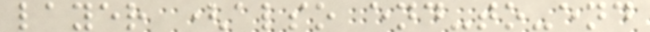layer (also end-to-end
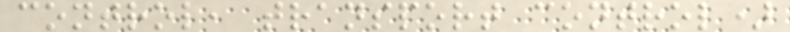control, transport control)
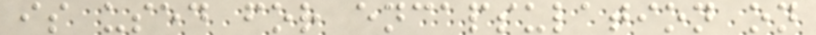is used for encapsulation on
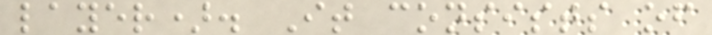layer). It consists of
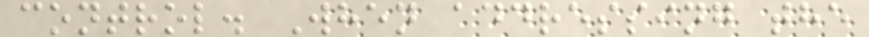control. When addressing the
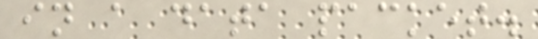in a data packet.
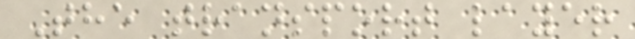The transport layer
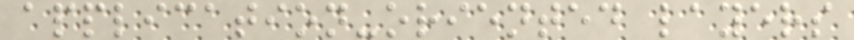application-oriented layers
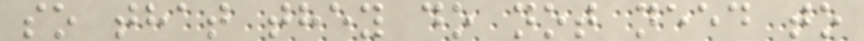so that they do not need to
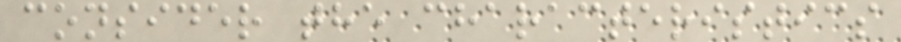consider the characteristics
